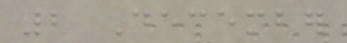2 December
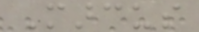Marcus
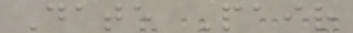Date Pair
